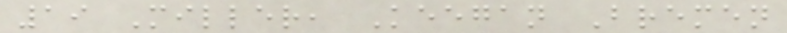19 Miller, Keegan Bremen
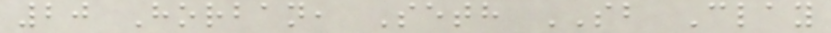20 Horban, Seth SB Clay
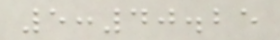5:40.25
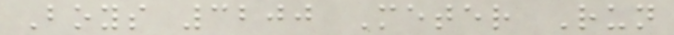Boys 3200 Meter Run
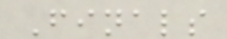Finals
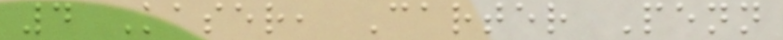4 Kaser, Carter Penn
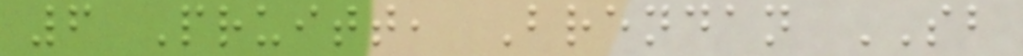6 Pruitt, Brendan SB
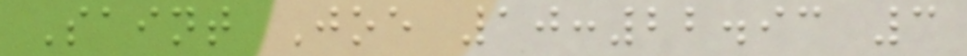Saint Joe 10:22.93 3
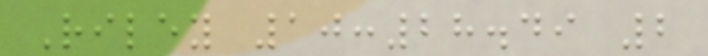Riley 10:28.49 2
